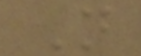Not
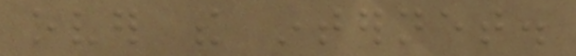over the internet.
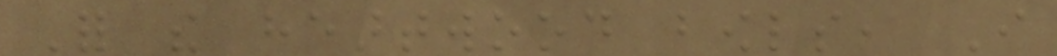For the heartwood bowls, I
